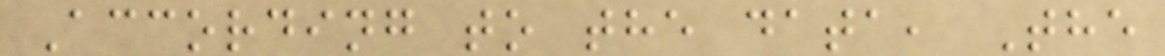According to the data, The
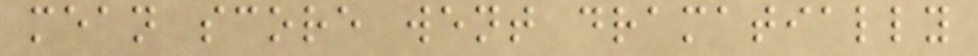mean score went dramatially
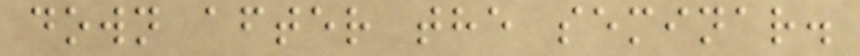down after the seminar.
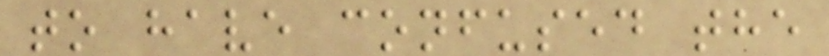to have confused the
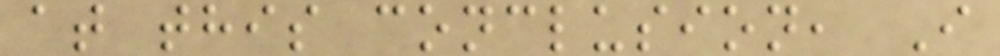at this conclusion, I
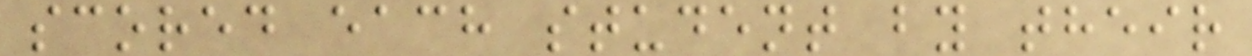scored each student by their
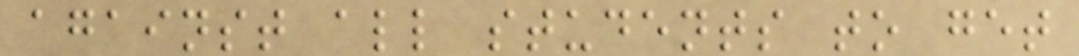against all students to get
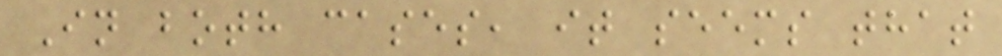In both cases, it seems that
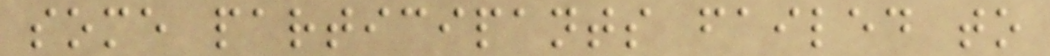some participants failed to
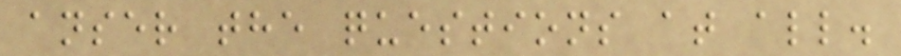anser the questions at all.
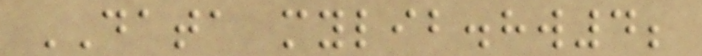DATA mylib.hw4;
